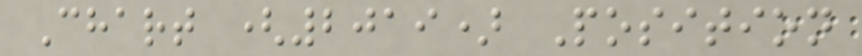Chart (2019) Position
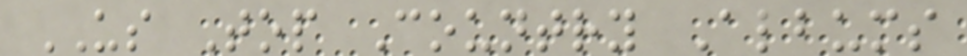US Top Country Albums
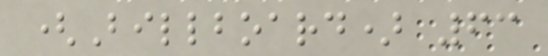(Billboard) 63
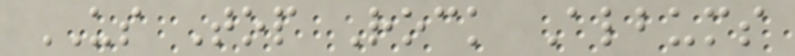US Top Rock Albums
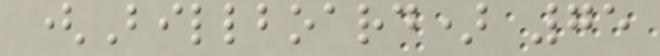(Billboard) 75
